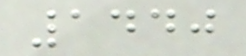1440
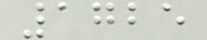1725
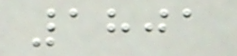1801
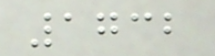1732
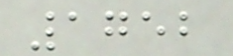1752
